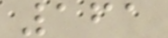161
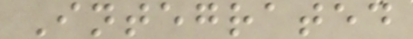Integrated
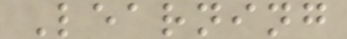Learning
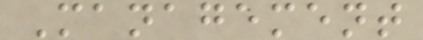Management
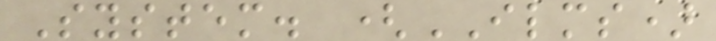System. (ILMS)
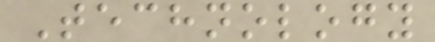Technology
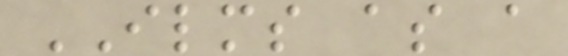ILMS as a
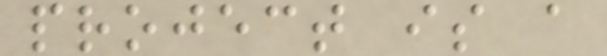project is a
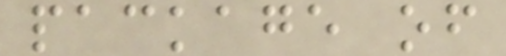package of
